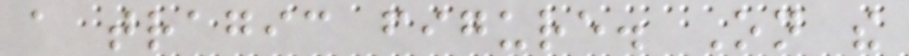a tragic figure. On the
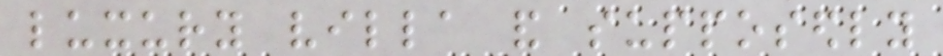luxury villa and supposedly
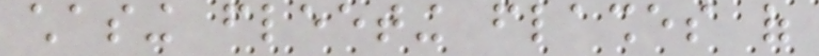chasing fleeting flashes of
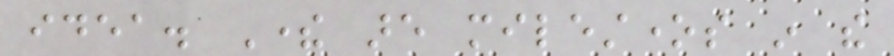idea. There are milestones in the
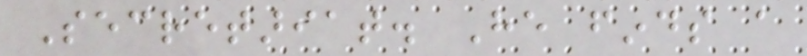Secretariat. He finds a
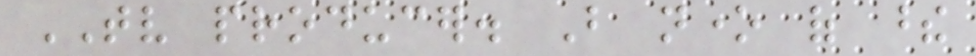TV producer. But none of these
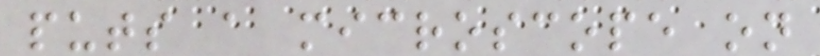puts a microscope on
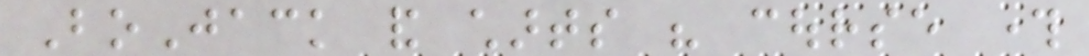BoJack and charts his course through
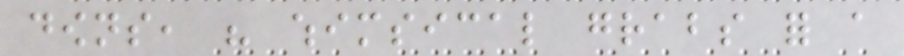downs, his whimsical grabs for a
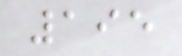195
